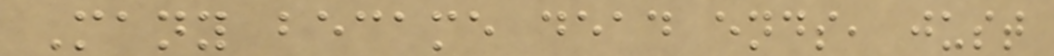Many became dead ends, just
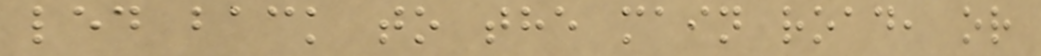led back to the main road, or
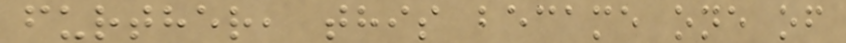further, this became one of
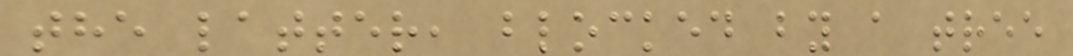the latter, blocked by a tree
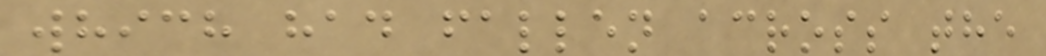which had fallen across the
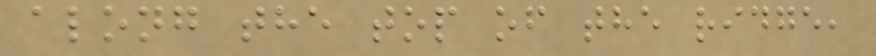along the top of the ridge,
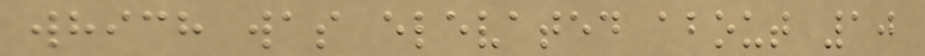which was elevated about 10
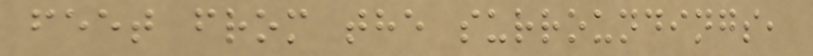feet from the surroundings,
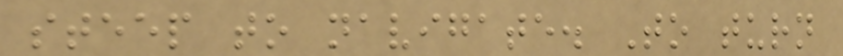steep to navigate. To turn
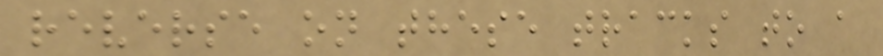reverse on these tracks to a
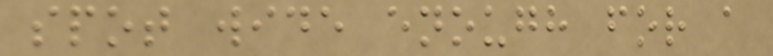spot wide enough for a
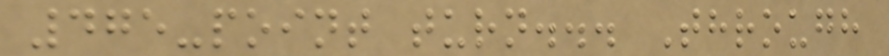475-point turn... Through
